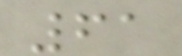61
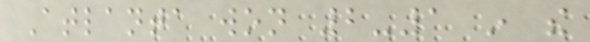Atlanta won 2-1 in the
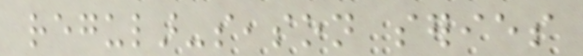regular-season series
